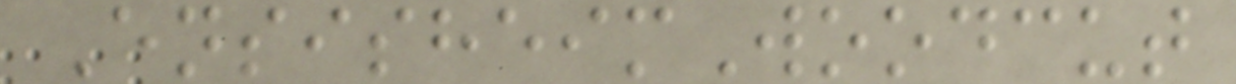EnsisheimWoodcut
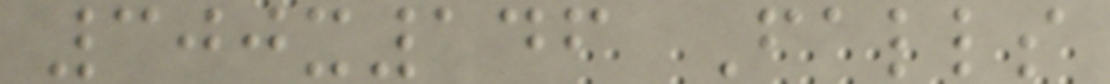300x146 Falls
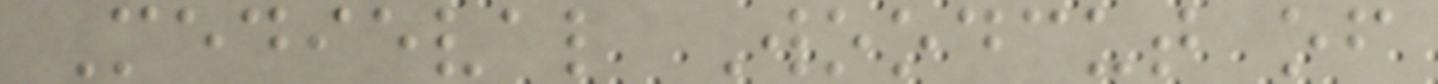Medieval Woodcut of
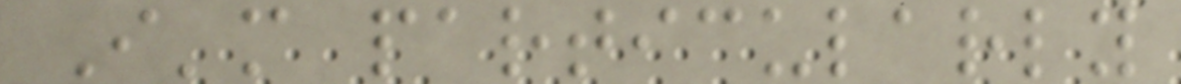I'm particularly
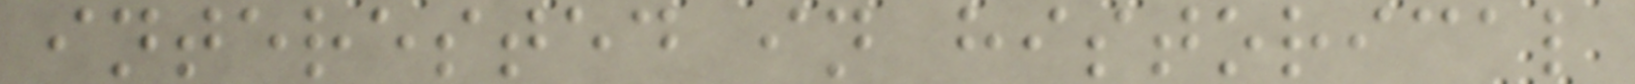interested in historical
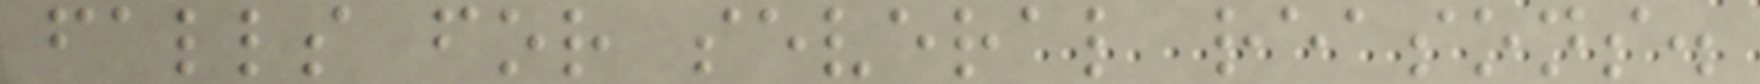falls for several reasons.
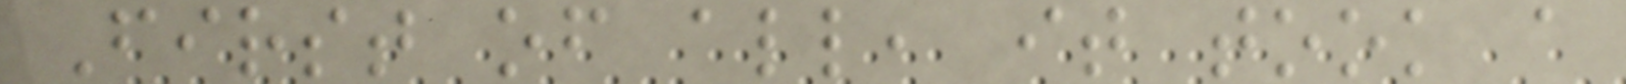First of all, it took a
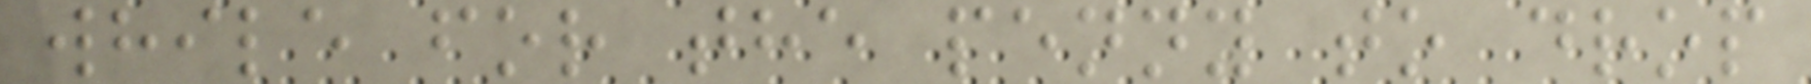while for the penny to drop
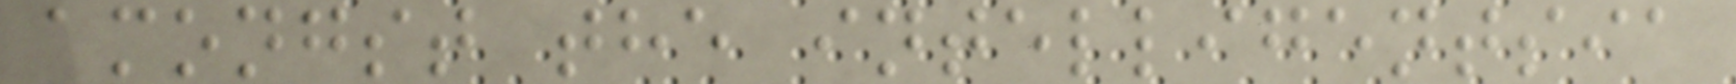amongst the intelligentsia
